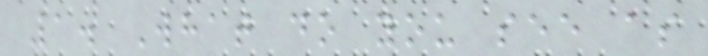1. What do you see as
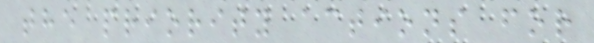the priority actions for
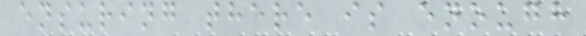ensuring there is enough
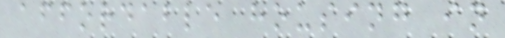affordable housing in
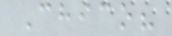Chico?
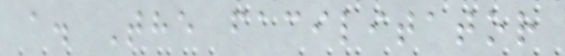a. The facilitator
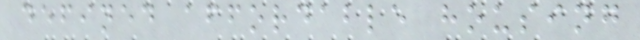defined affordable housing
